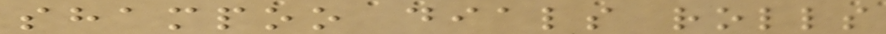shampoo dials rolls
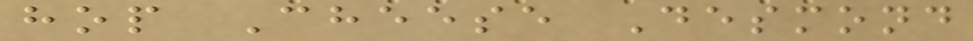hop Cheese Desmond
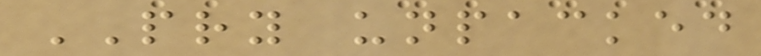PRY unpacked
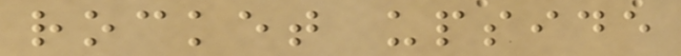rocket upside
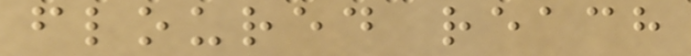floured reach
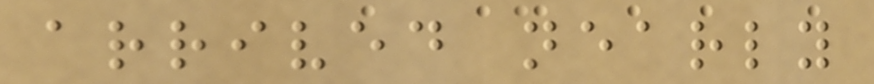arrived nearly
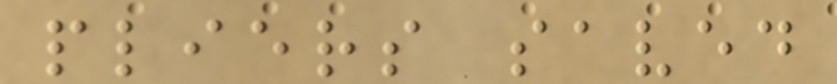pliers saved
